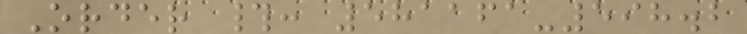Order #: 581161-598.2
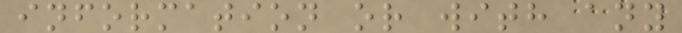information or with any
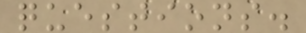questions.
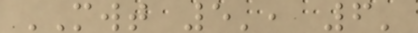MWT 5', 6'
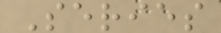Series
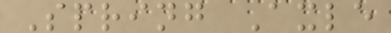Spring Axle
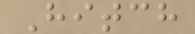Hitch
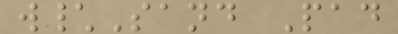w\Sand Pad
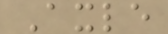Axle
